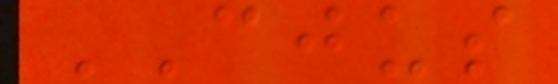CJUS
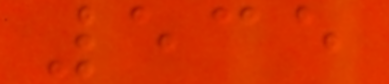535
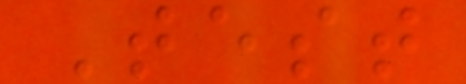Test
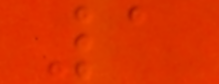1
